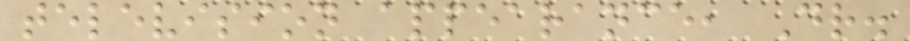television appearance, Dr.
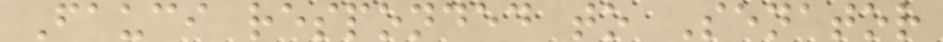Fauci responded to Senator
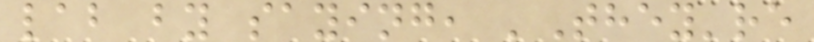lab by saying, 'They're
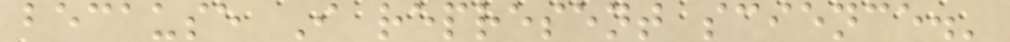because I represent science.'
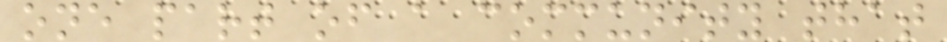one part of a community that
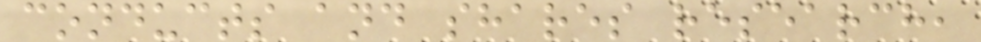conducts and shares research,
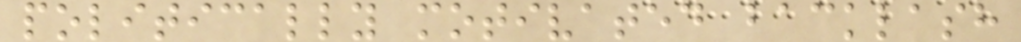politically motivated backlash
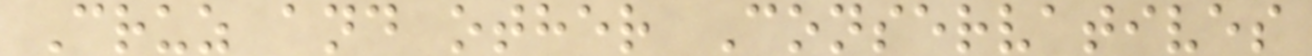Cruz and other Conservatives
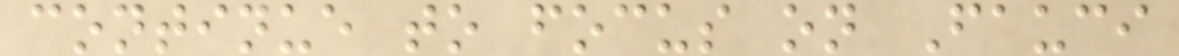continue to focus on Fauci
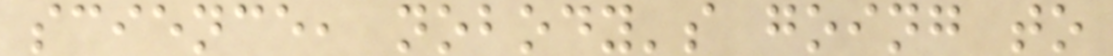science, nobody's going to
